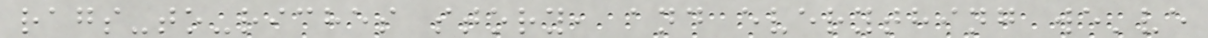rags-to-riches story, and everything we've
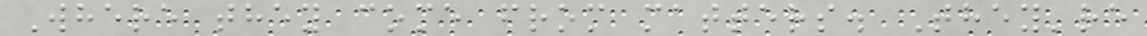Where they come from matters. They're
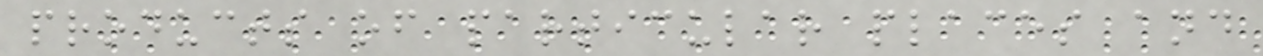products of particular places and
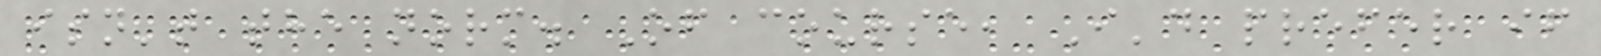isn't the norm. Of course, I'd prefer if
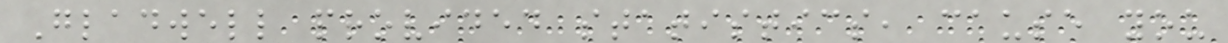Gladwell provided statistics, cause you
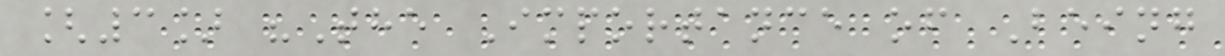[3] "The Importance of Being
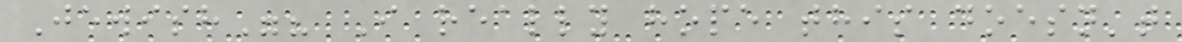Jewish"? I really hope this doesn't
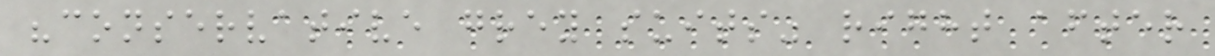"conservative grey suits" right after
